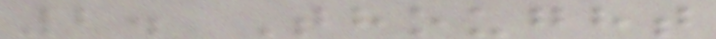2. Thought
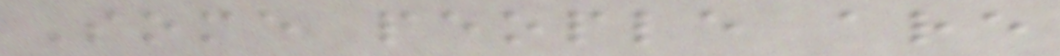Some people are
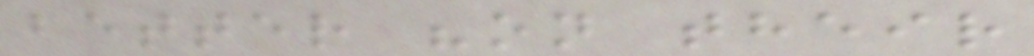better "on their
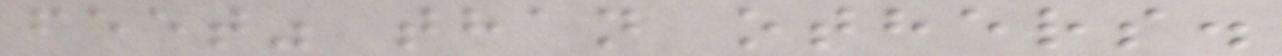feet" than others.
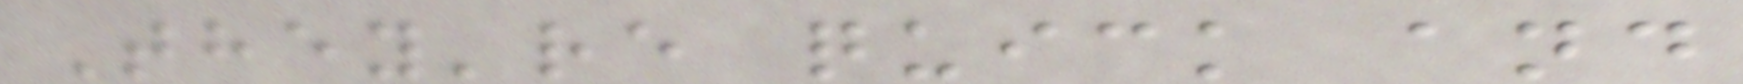They're quick and
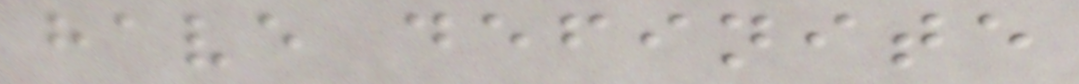have definite
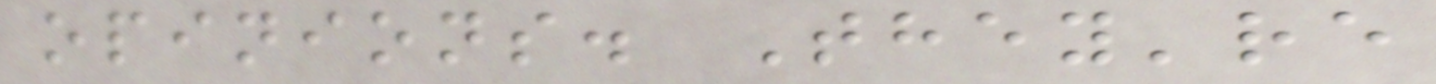opinions. They're
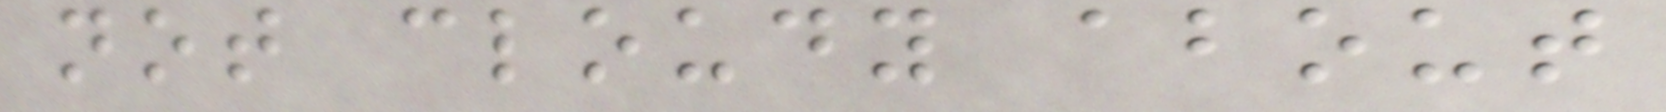not cloudy about
